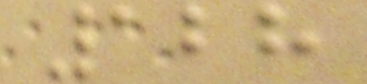128
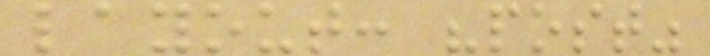layout: "post"
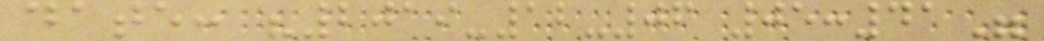date: "2019-12-06 05:41"
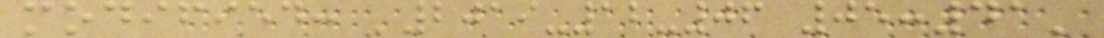modified: '2019-12-06 05:41'
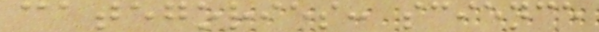categories: science
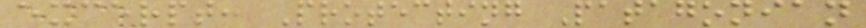excerpt: Protecting Patagonian
